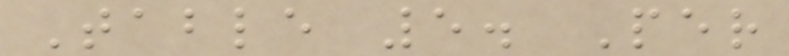Table 5. Per
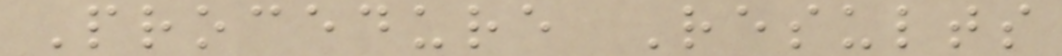Procedure Results
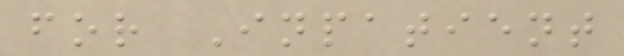for Inpatient
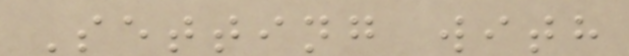Setting with
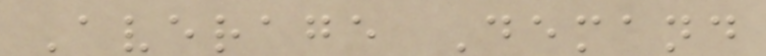Average Demand
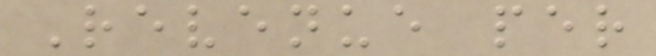Revenue per
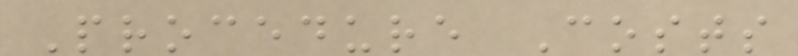Procedure Costs
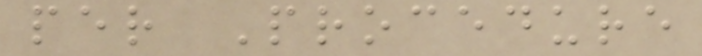per Procedure
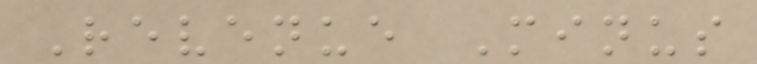Revenue Minus
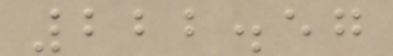222.57
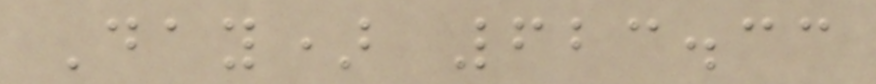Day) 623.33
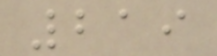219
